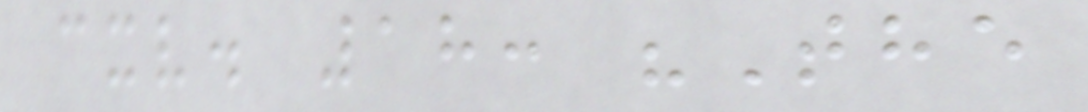cxv. 18: "The
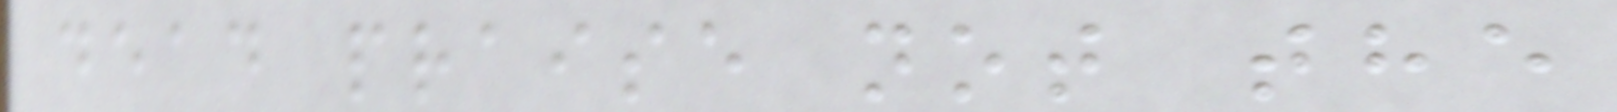dead praise not the
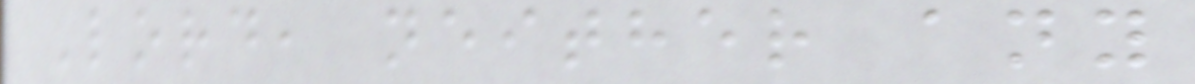Lord, neither any
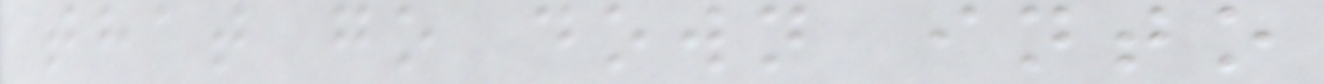that go down into
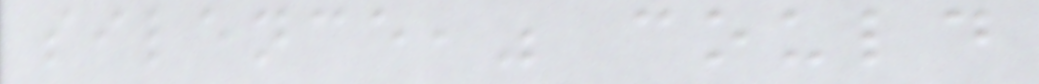silence," could
